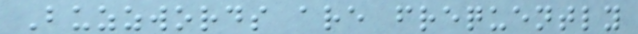Buzzwords are frequently
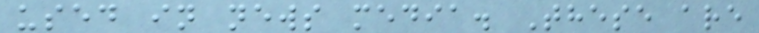used in news media. These are
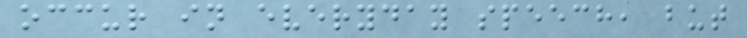occur in everyday speech, but
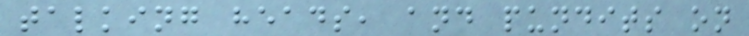talking heads, and pundits on
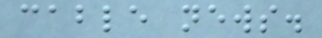cable news.
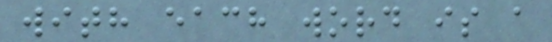with each word is a
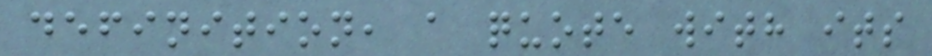definition, a quote with its
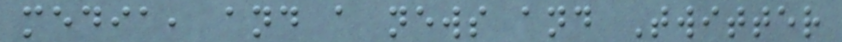media, and a news and Twitter
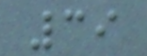39
